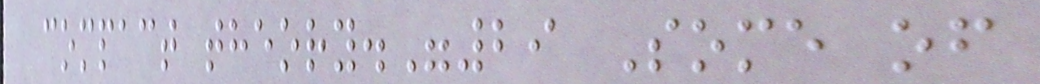compact theory."29 Some of
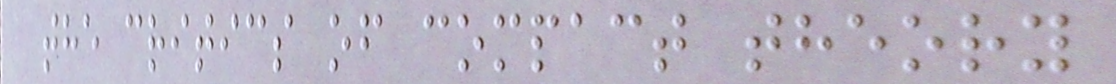the critics of compact theory
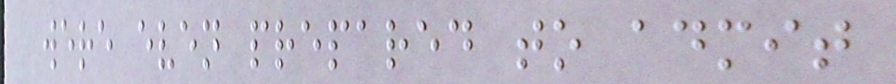were even prepared to admit
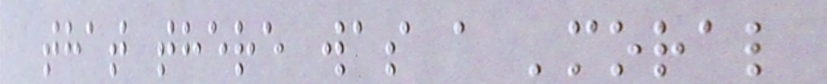that there was a 'moral
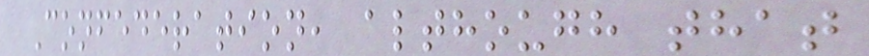Confederation, although that
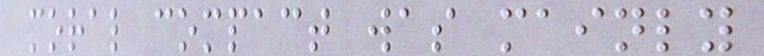moral compact was mainly
